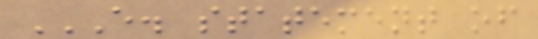E. STATEMENT OF
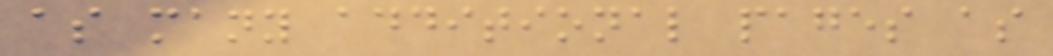as many additional pages as
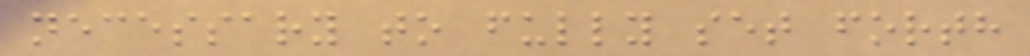necessary to fully set forth
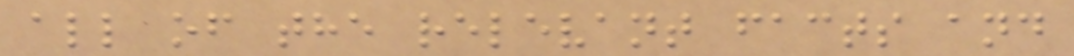all of the relevant facts and
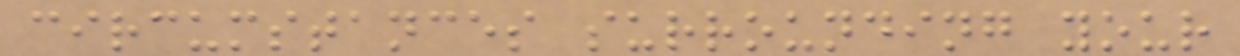circumstances surrounding your
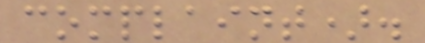complaint).
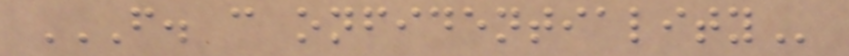F. C ONFIDENTIALITY
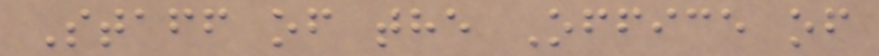Staff of the Office of
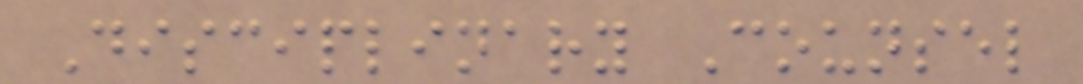Disciplinary Counsel
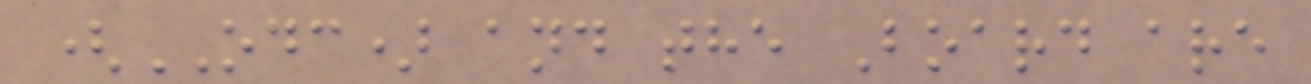(ODC) and the Board are
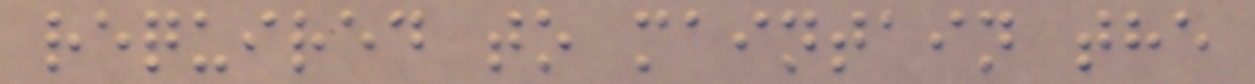required to maintain the
